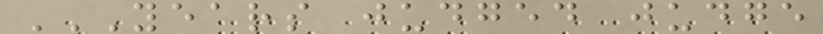YEARS JUDGED JUDGE
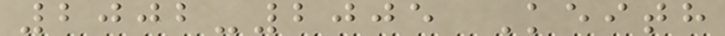2002-2005 Keith
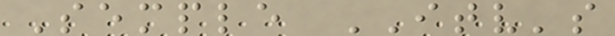Semple ITV's
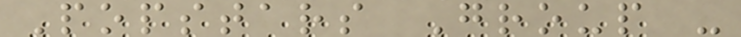Popstars Group -
